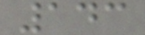143
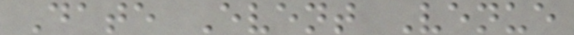Date Event Venue
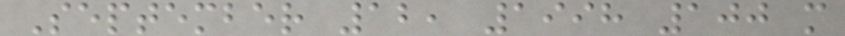September 12, 1998 100 m
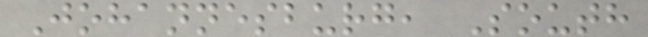Johannesburg, South
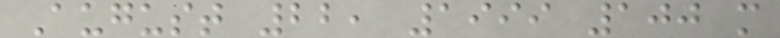August 22, 1999 100 m
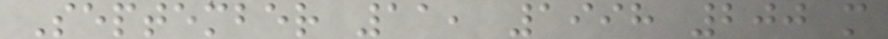September 11, 1998 200 m
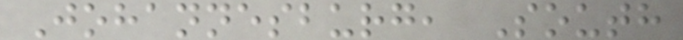Johannesburg, South
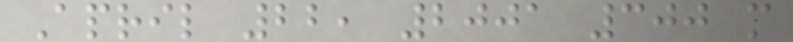April 22, 2001 300 m
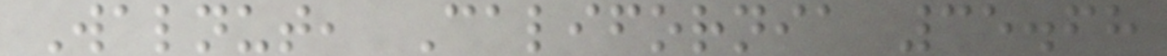Walnut, California 35.68
